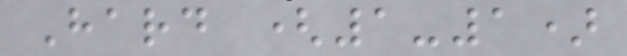Hard (1-1)
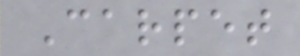Carpet
